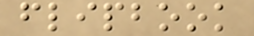flipbook
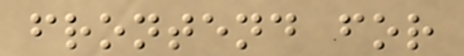frontend for
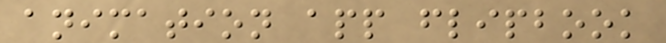animation app flipbook
